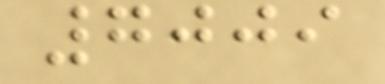7009
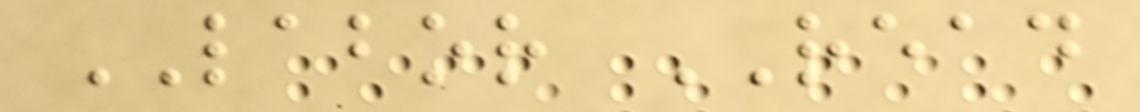LABOR READ
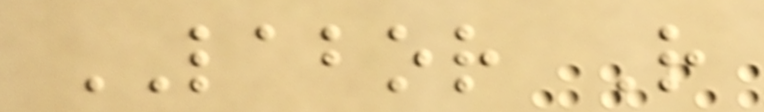LABOR R
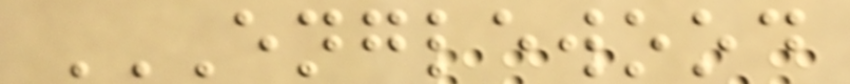ENGLEWOOD
